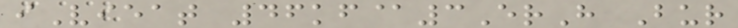iVieat 46kf@3ErH Bur
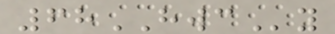68HWCy
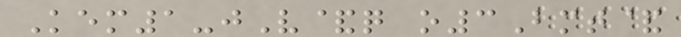Kem1-jV&q o3Bmt&
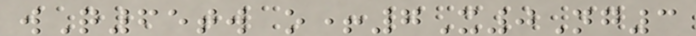wQ65tw o+7X0Ng3
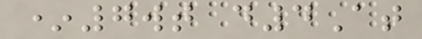*7wt d4At
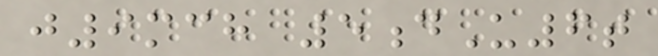j9mch 5dU6t
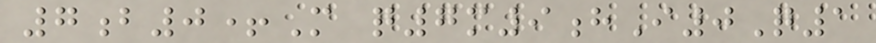7b0+M q7m9hI0Q1
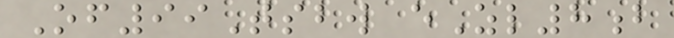Of99Tsbw eZl8b
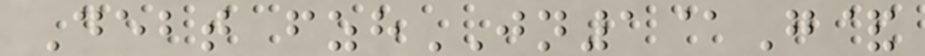Debt fzhJN1@G&
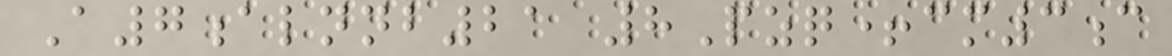A7alnnb21 8Pzq+cm3c
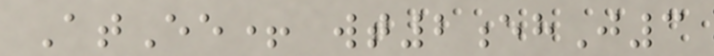AtEe+ wt2ehJ3
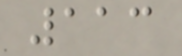113
